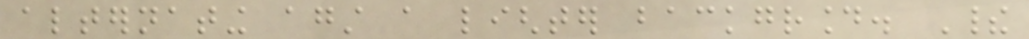alternating against a lighter background. Their
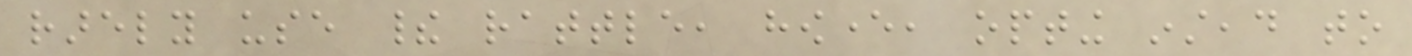rarely use their rattle, however, opting instead to
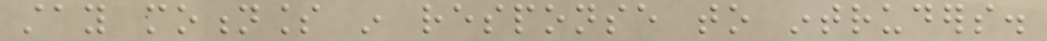stay motionless in response to intruders.
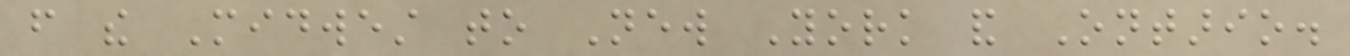from the Midwest to New York and Ontario.
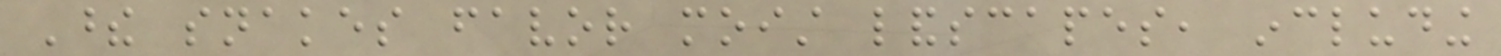These snakes favor moist landscapes, including
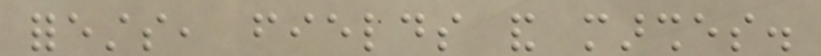forests, fields and marshes.
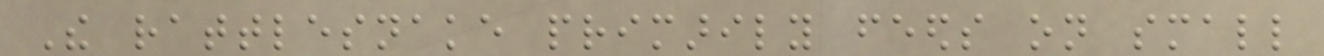The rattlesnake primarily feeds on small
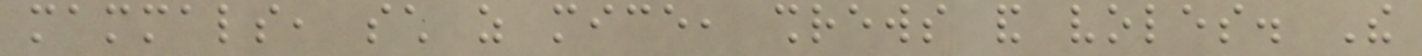mammals, such as mice, shrews and voles. The
